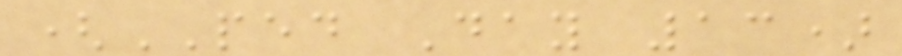(PED Day 13)
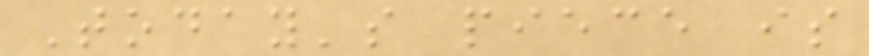Today's piece is
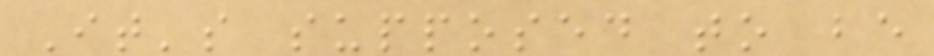It's supposed to be
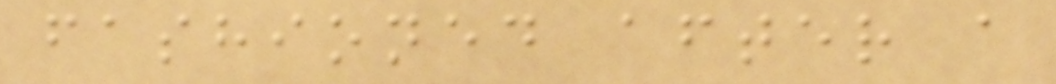fashioned after a
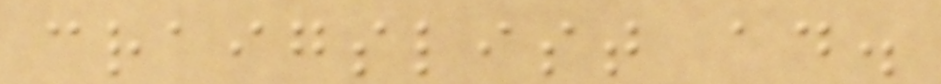craigslist ad.
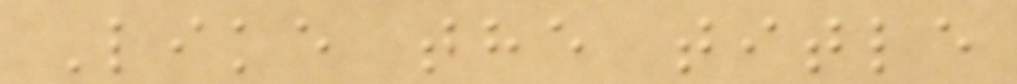Like the title
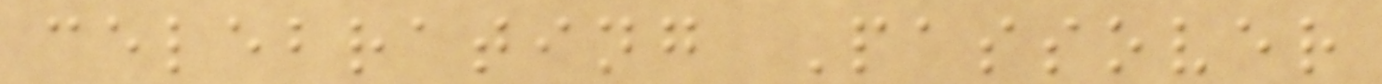celebrating Passover
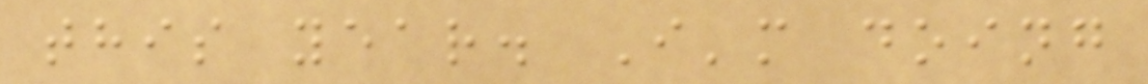this year. I'm doing
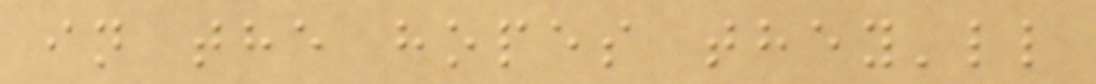in the hopes they'll
